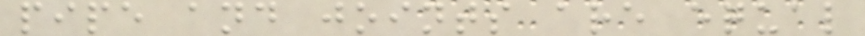pipe and joints are equal
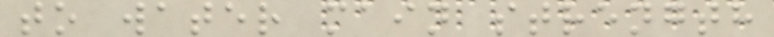to water main strength
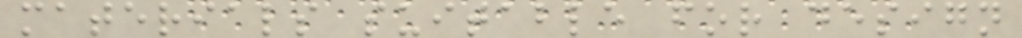materials suitable for design
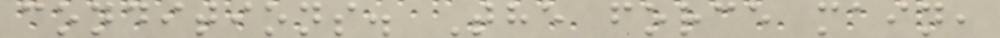conditions. The force main,
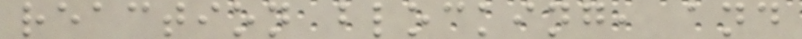reaction blocking, and
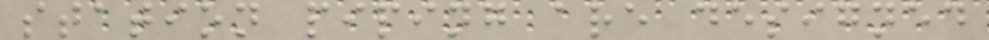station piping are designed
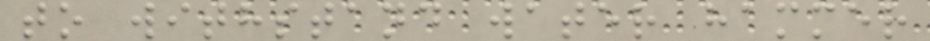to withstand water hammer
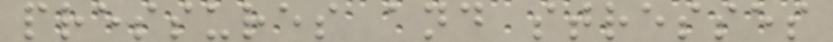pressures and stresses
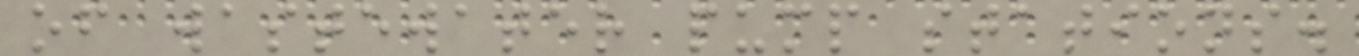of wastewater pump stations.
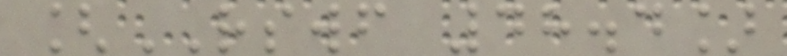[RSWF 48.4]
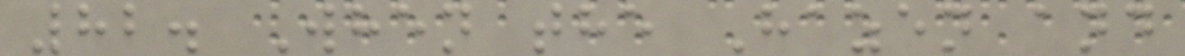82. When the Hazen and
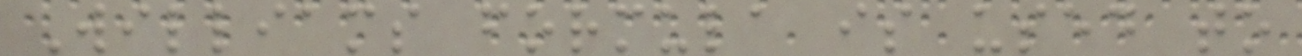Williams formula is used to
